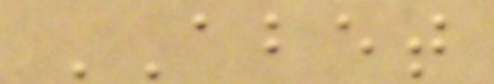ABET
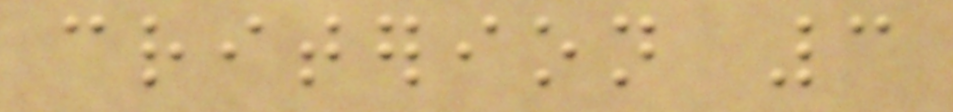criterion 3
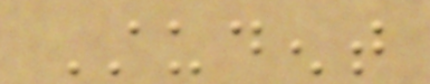Student
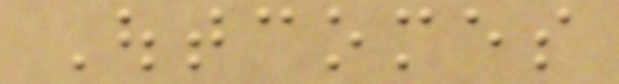Outcomes
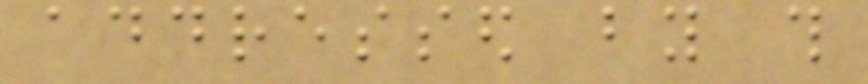addressed by this
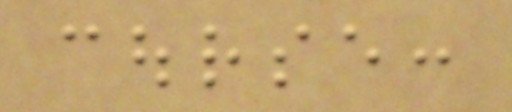course:
